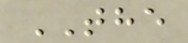THE
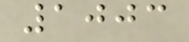1003
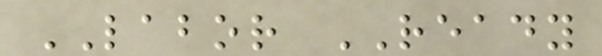LABOR READY
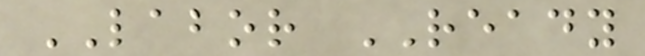LABOR READY
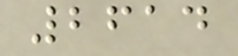2614
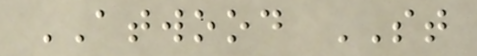ATWOOD ST
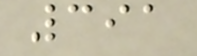391
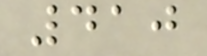410
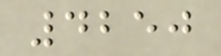4250
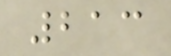213
